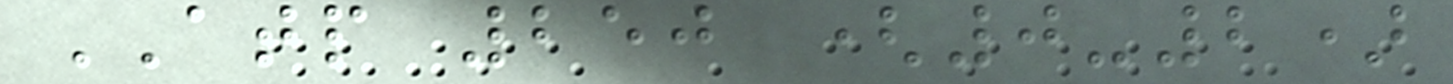ATP 250 (0-2)
